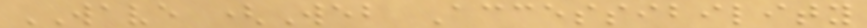WAVE (Web Accessibility
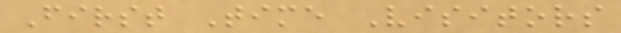First Time Visitors
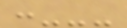:---
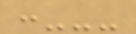:---
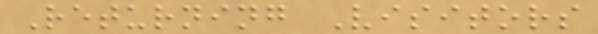Returning Visitors
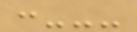:---
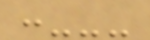:---
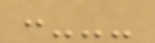:---
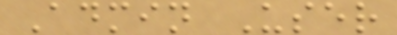Admin User
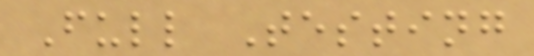Full Testing
